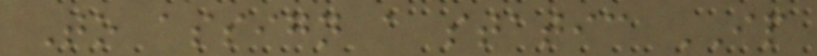To assign a static IP
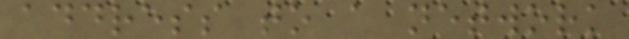address to a network
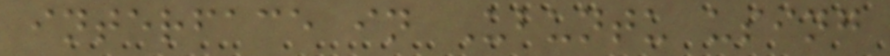interface in Ubuntu using
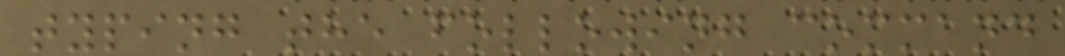typing the following command
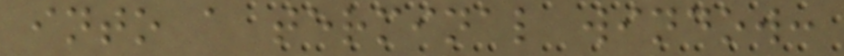into a terminal window:
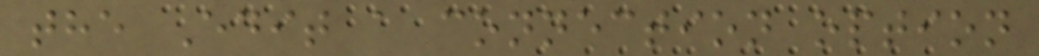the Edit a connection option
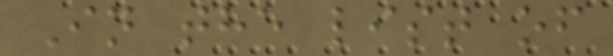In the list of
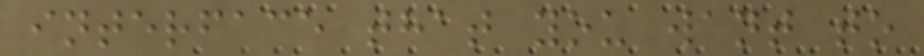interface that you want to
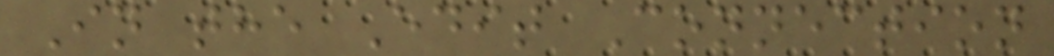In the Edit Connection
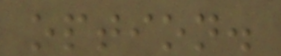option.
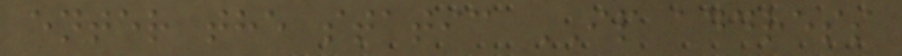enter the static IP address
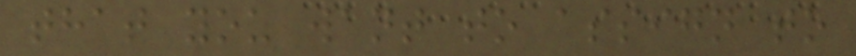that you want to assign to
